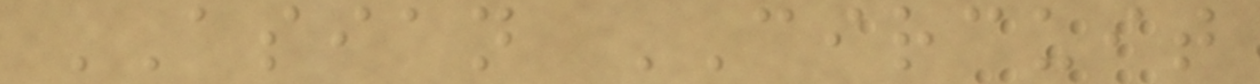ASIAN CIRCUIT
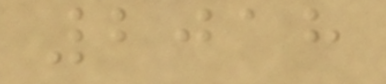2018
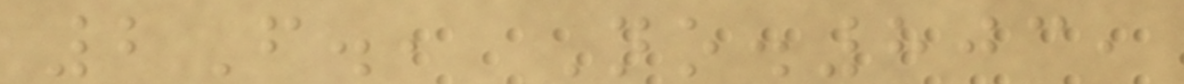2F., No.803,
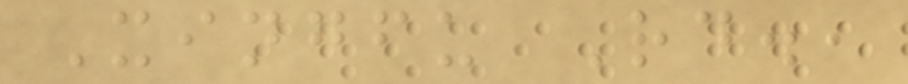Xingfu Rd.,
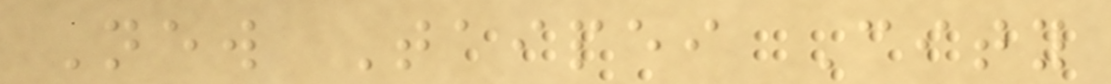New Taipei City
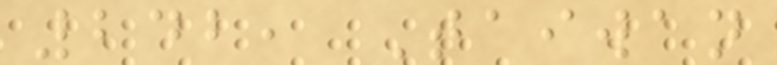242, Taiwan
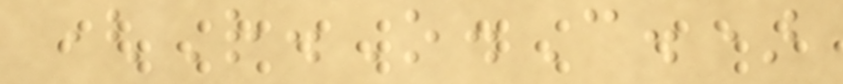(R.O.C.)
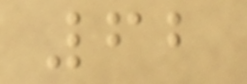62
